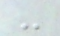-
